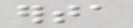erta
